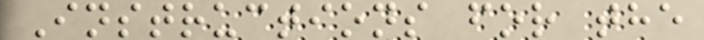Instructions for the
